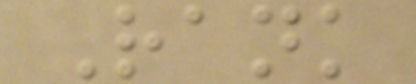Rank
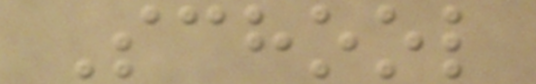School
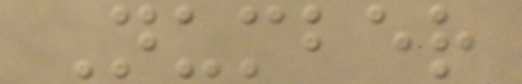Number
